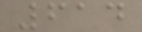614
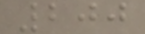200
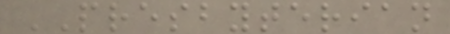PRESBYTERIAN
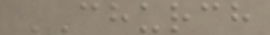CHURCH
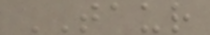TAUR
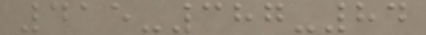415-387-84
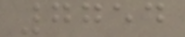7754
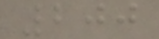200
